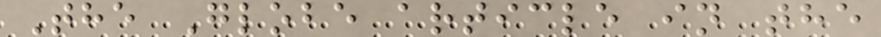The Globe article in the
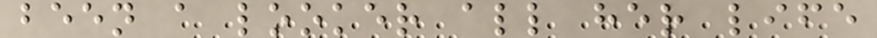been a looker all her life
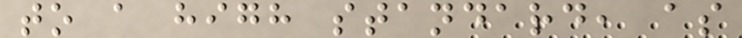to a high standard, as
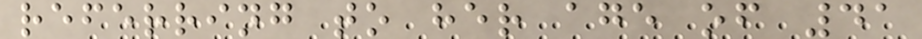referring to her age of 41
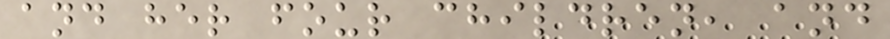and her four children, and
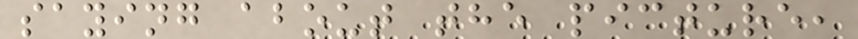saying about the picture,
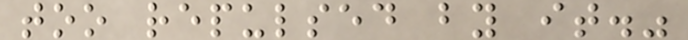too repulsed by it."
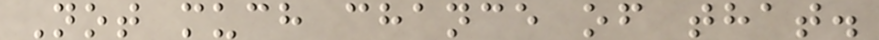Not much chance of that.
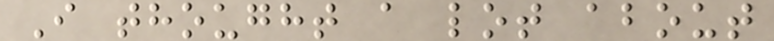I thought a lot about
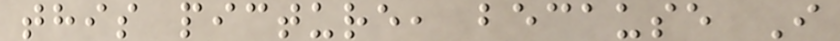this picture, because I
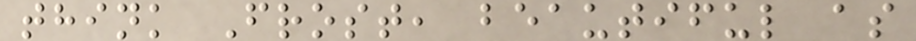think Frost, beautiful as
